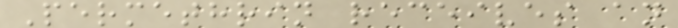Permethrin receives an
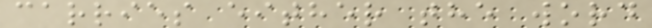carries either the word
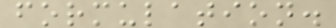formulation.
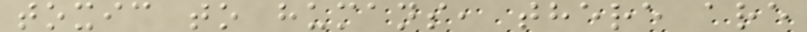toxic to humans, there are
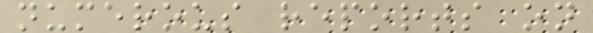numerous reports on
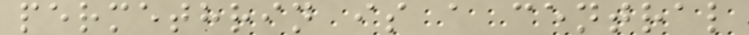permethrin is a central
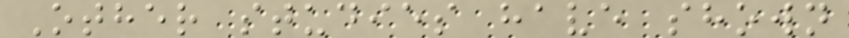Other studies have shown
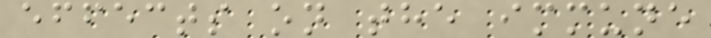effects on the immune
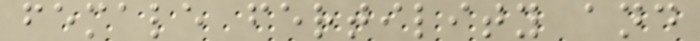female fertility and
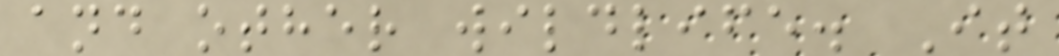and other wildlife. It
